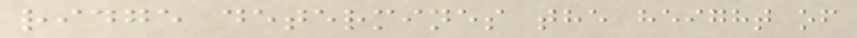ridge determines the height of
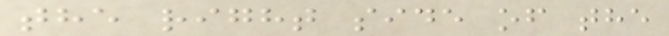the right side of the
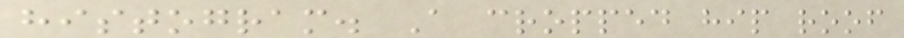histogram. A cropped hip roof
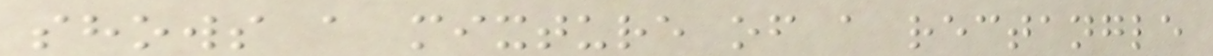shows a mixture of a rectangle
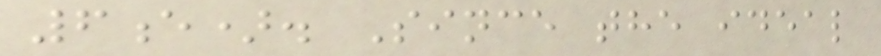6e). Since the ideal
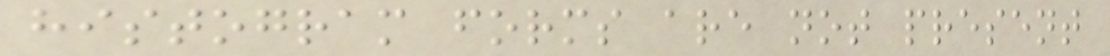histogram forms are not present
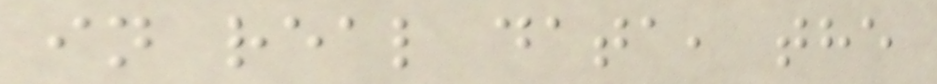in real data, the
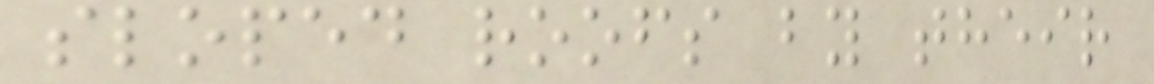sloped roofs by their
